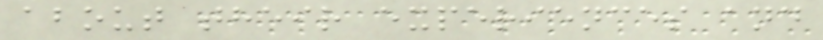about their experiences and
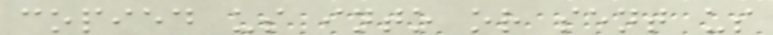copied us into or sent us
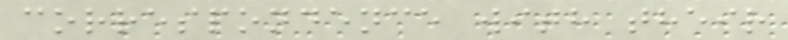correspondence with their
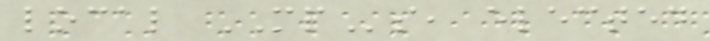local MPs, elected
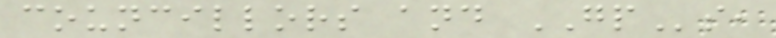councillors and GPs,
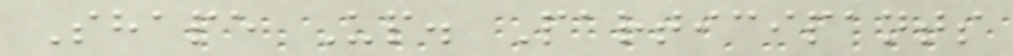Shape Up. Participants
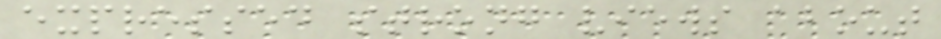expressed strong views about
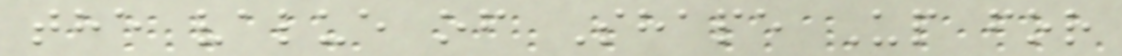the value of Shape Up for
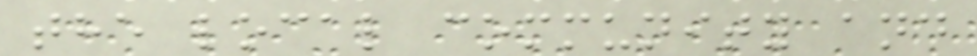the local community and
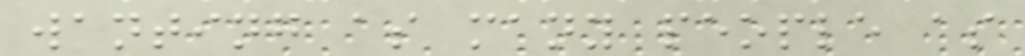wanting as many people as
